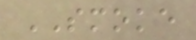SMOKE
